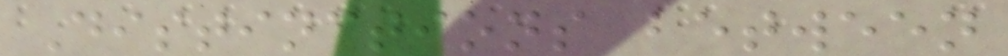Distinctions between
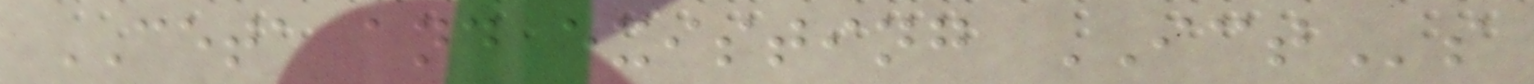CETA and existing ICTs
